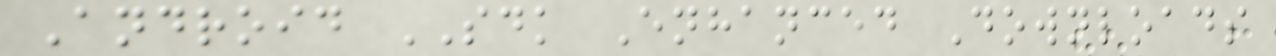Android SDK Enhanced Downloads
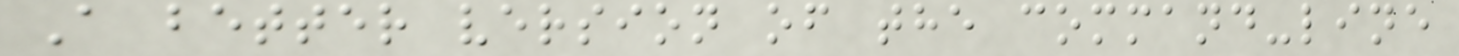A better version of the command-line
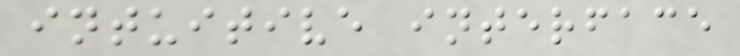intuitive interface
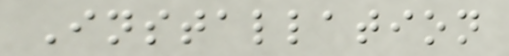Installation
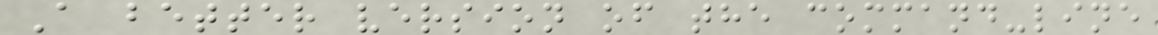A better version of the command-line
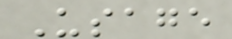Usage
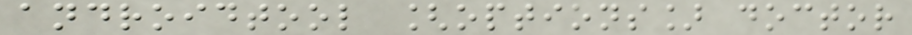androidtool [options] doctor
